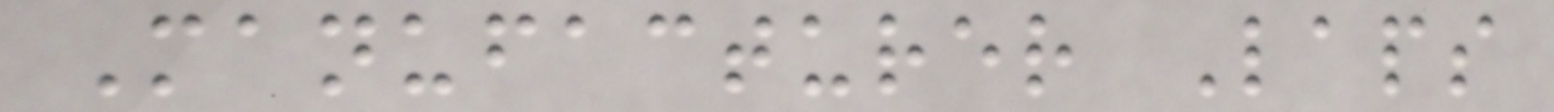Manufacturer Laps
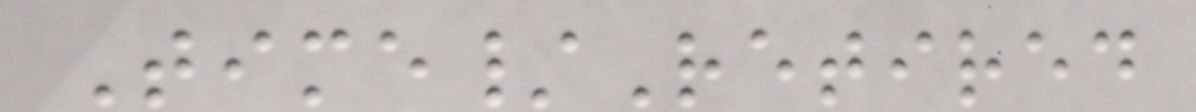Time/Retired
